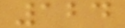124
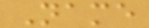Name
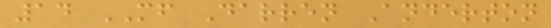14 MF Darren Anderton
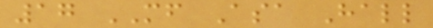17 MF Asa Hall
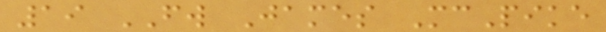19 FW James McPike
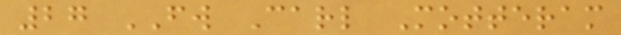27 FW Carl Motteram
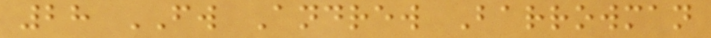28 FW Andrew Barrowman
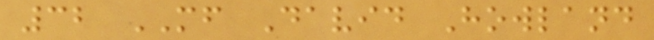32 MF David Howland
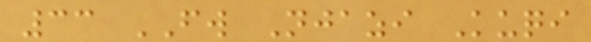33 FW Njazi Kuqi
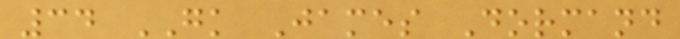34 GK James Dormand
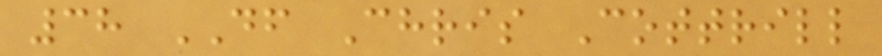38 DF Chris Cottrill
